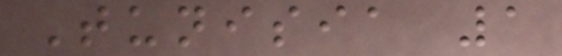Tunisia 1
